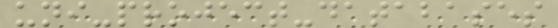uni-project-databases
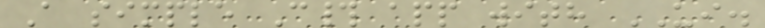A simple C# app with UI.
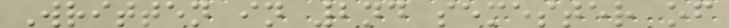Written in 2nd semester of
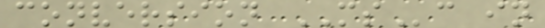conversion MSc in
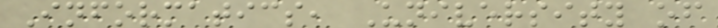Informatics, University of
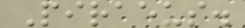Piraeus.
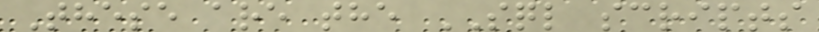These are the SQL scripts
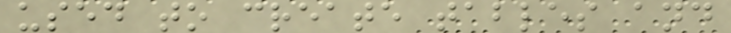used to create tables and
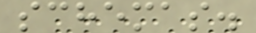schemas.
